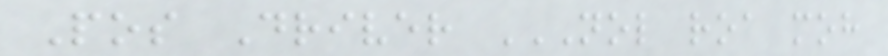Pos Driver NOL ROA MOH
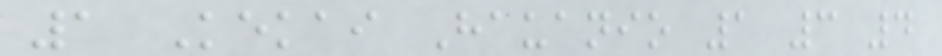1 Kekai Hauanio 1 3 4
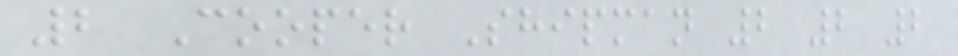2 Cooper Shipman 2 2 2
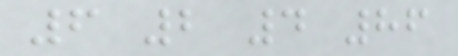6 2 4 86
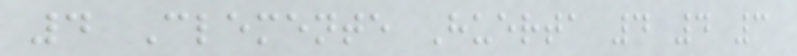4 Clemente Huerta 4 4 3
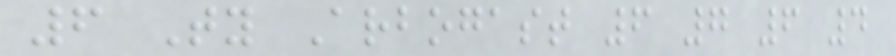6 Ty Arbogast 6 7 6 4
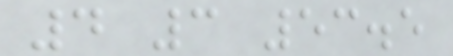4 3 53.5
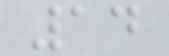14
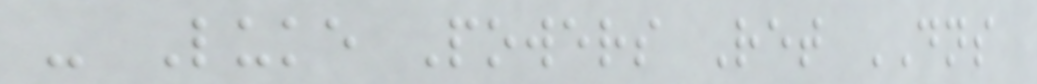- Luke Powers Ret DNS
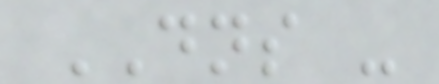DNS -
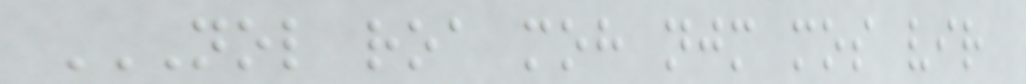NOL ROA MOH NJM MOS VIR
